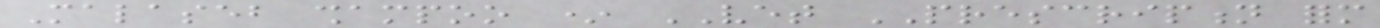Malaseb shampoo * VET PRESCRIPTION form
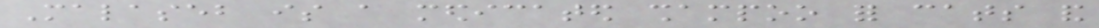Malaseb is a medicated shampoo for cats and
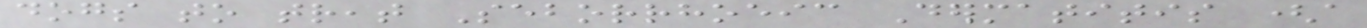dogs to treat Seborrhoeic Dermatitis (a
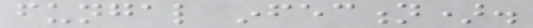fungal infection).
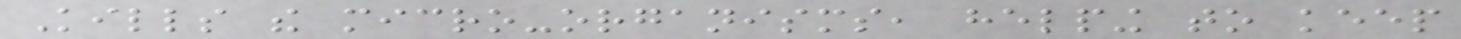Kills the micro-organisms, helping to keep
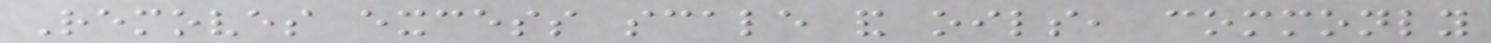Removes excess scale and oils, commonly
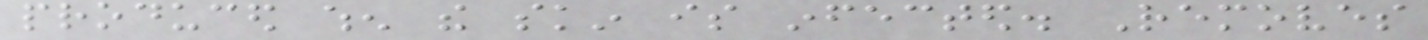produced when the skin is infected. Removes
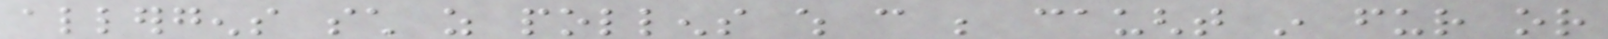allergens such as pollens which can be caught in fur or
